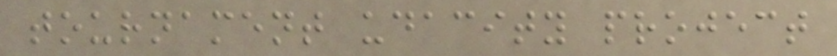tournament udacity project
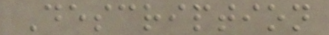Description
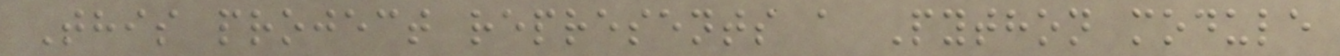This project represents a Python module
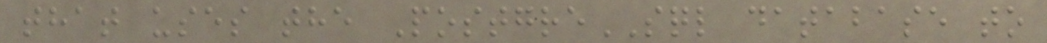that uses the PostgreSQL database to
